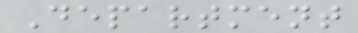Department
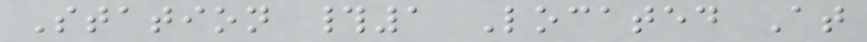Station #1 Located At
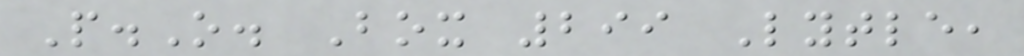P.O. Box 299 Lytle,
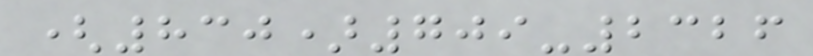(830)709-2326
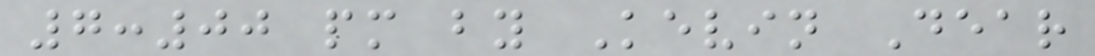7:00 pm by Kevin Dear
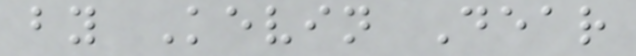by Kevin Dear
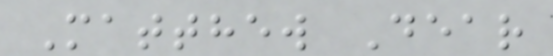Matthew Dear
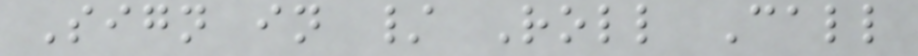Sign in / Roll Call
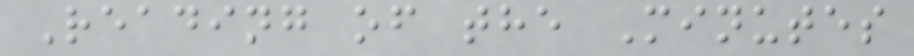Reading of the Minutes
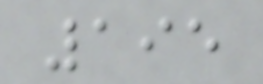195
